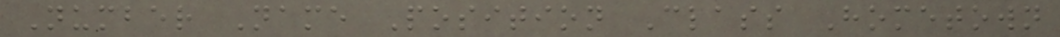Number Name Position Class Hometown
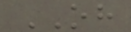OH
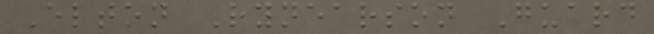Elton Rynearson Guard
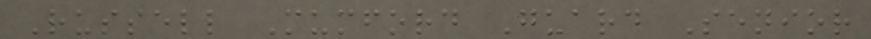Russell Mumford Guard Senior
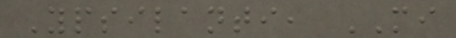Ypsilanti, MI
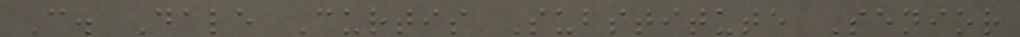C. Dale Curtis Substitute Senior
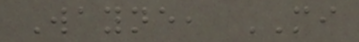Wayne, MI
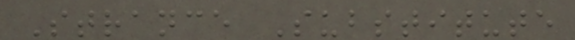Strance Substitute
